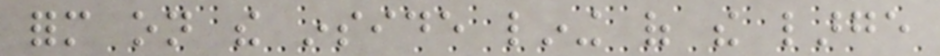form on the inside lining of the large
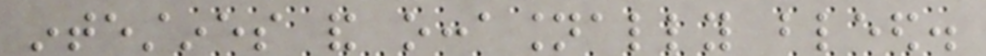intestines and occasionally bleed.
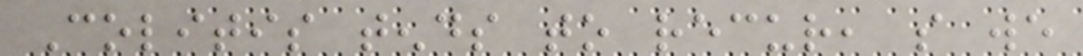Colitis tends to recur, so we
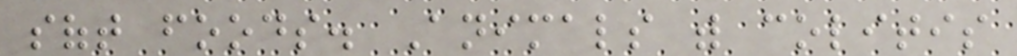soft foods. Animals with colitis
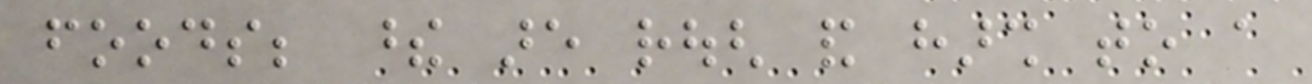foods; these are rough and harsh to a
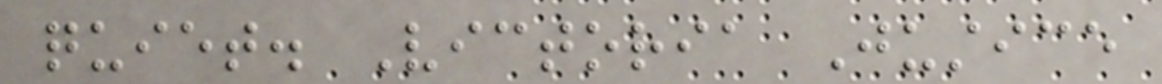quiet. Victoria Justice
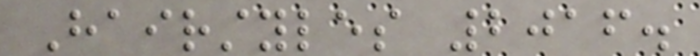Hairstyles 2016.
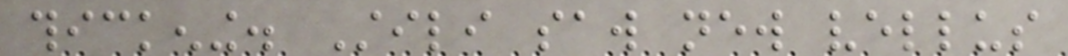thickening. Stili saw new vellus
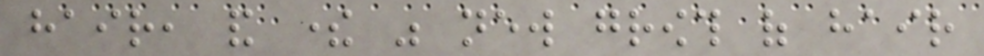hair, and there was new growth of hair
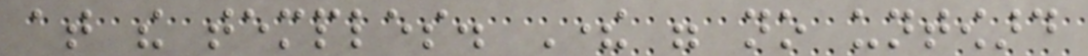at the temples. There were no untoward
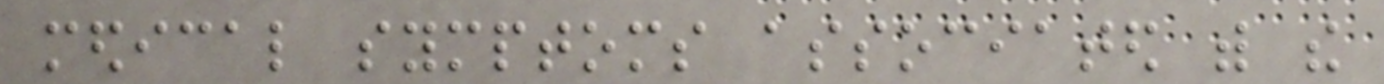medical symptoms associated with the
